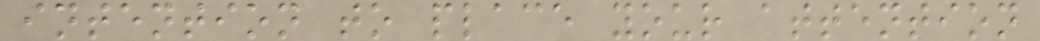intention to place your attention
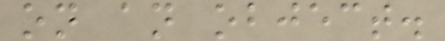on an object.
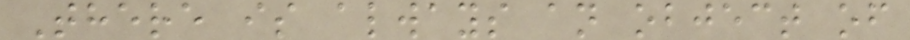There is always an object of
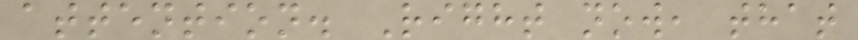attention. Right now, that
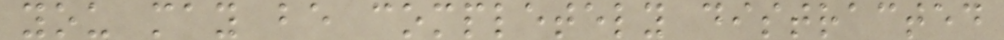you may be completely distracted
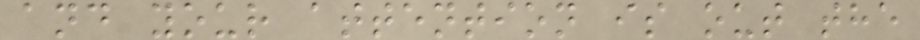and your attention is out the
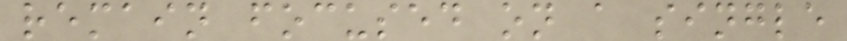remain focused on a single
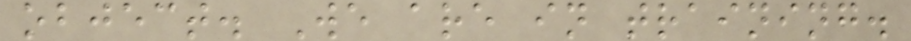object. We are in training.
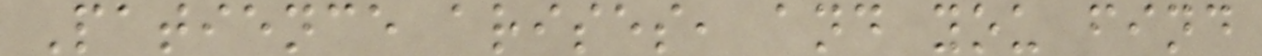Patience arises, and you find
